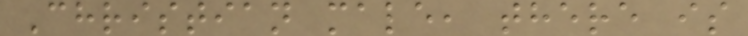Christian male, there is
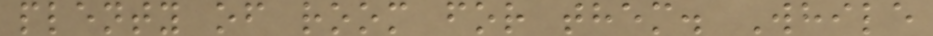plenty of room for them. While
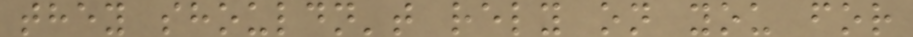they shouldn't rely on you for
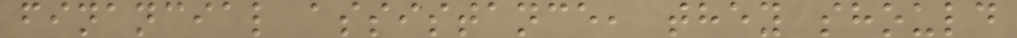financial assistance, they should
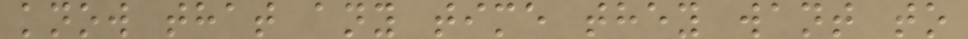know that any time they want to
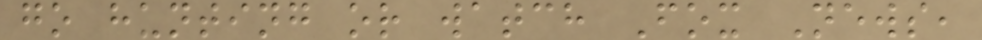go hunting or watch Fox News,
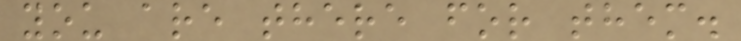you are there for them.
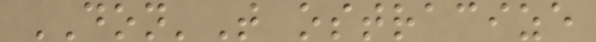DON'T ostracize
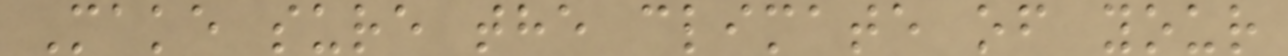Make sure the climate of your
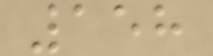158
